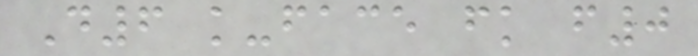D6 k-face fk f0
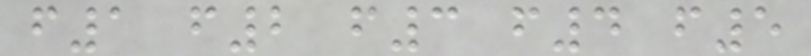f1 f2 f3 f4 f5
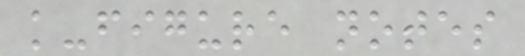k-figure notes
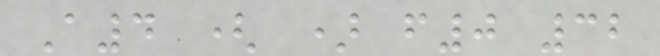A4 ( ) f0 32
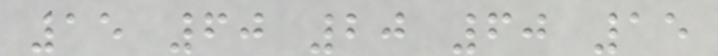15 60 20 60 15
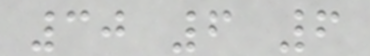30 6 6
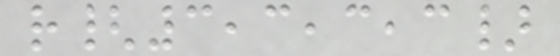r{3,3,3,3}
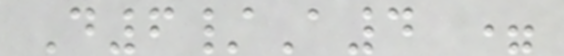D6/A4 =
